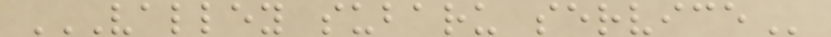VALLEY SUBARU SERVICE
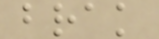brak
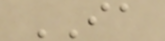IA
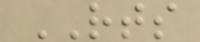RTS
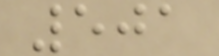501
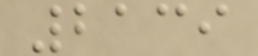2139
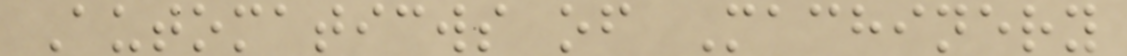Automaticws of Machinery
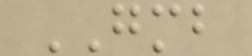GMB
